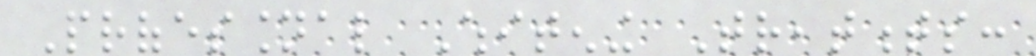Professional Whitening Treatments:
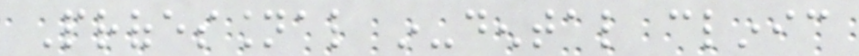Professional in-dental clinic
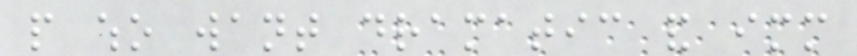people who want dramatic and immediate
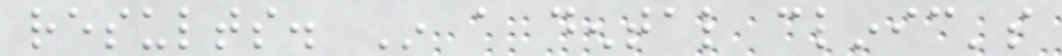results. In a dental clinic's
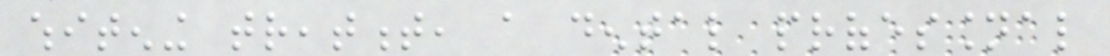whitening treatment, a dental professional
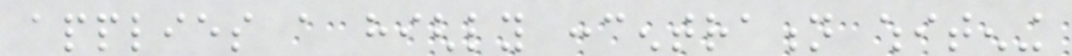applies a highly concentration whitening
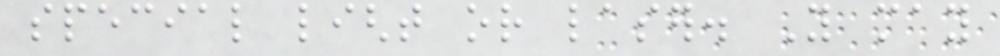special light or laser. You may
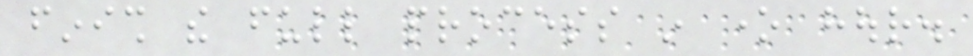finish the full process in one hour.
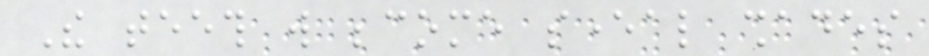The teeth will become several shades
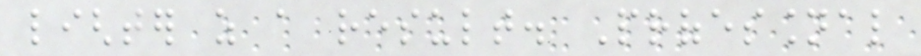lighter as a result. Professional
